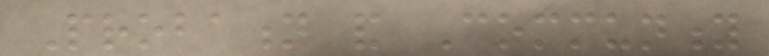Probation and Community
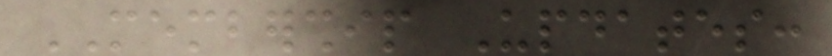MEMBERSHIP Updates:
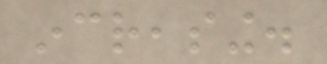increasing.
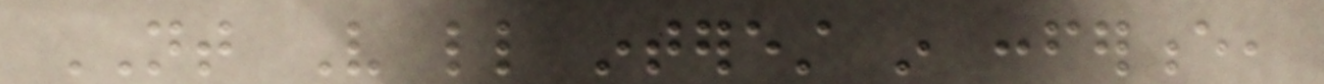NT Very little interest in conference,
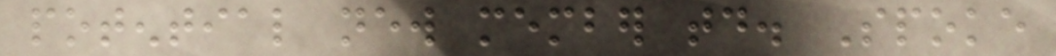potential new member today. Spoke
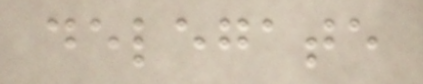delegate
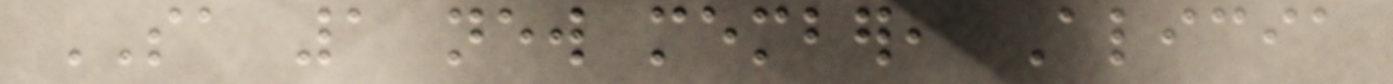SA 1 new member, Alicia
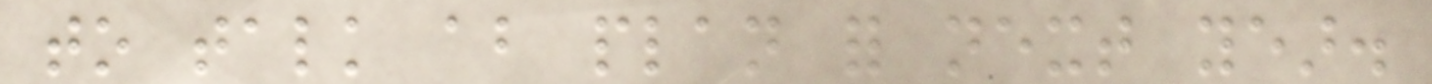to talk about plan for next year.
